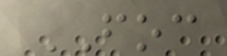FOC
